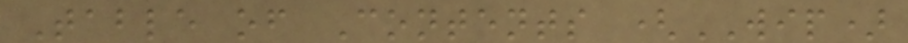Table of Contents (WIP)
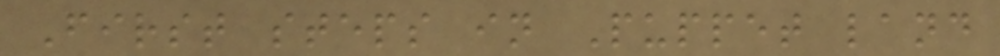First steps in Puppet land
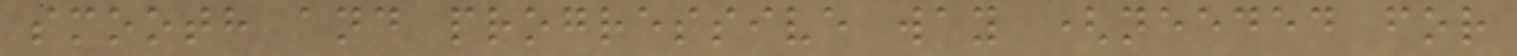smooth and progressive way (needed for
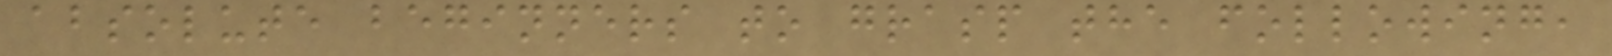absolute beginners to grasp the following,
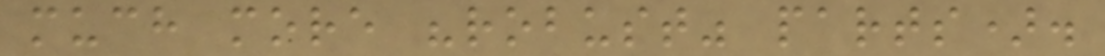much more "robust" parts).
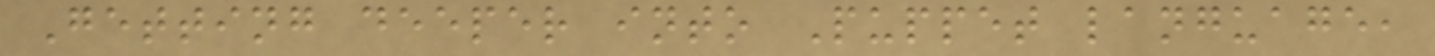Getting deeper into Puppet language,
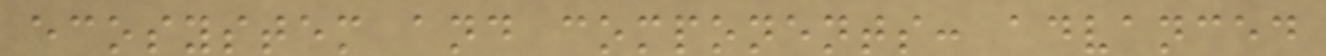ecosystem and components: advanced
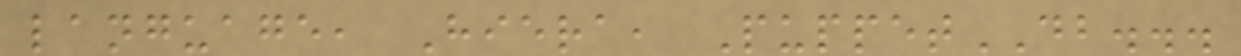language, Hiera, PuppetDB...
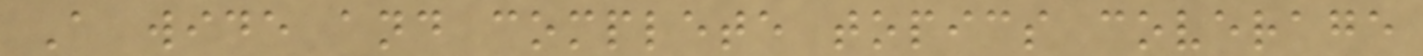A wide and complete topics coverage
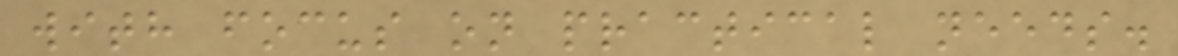with focus on practical needs.
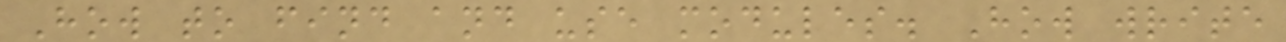How to find and use modules. How write
